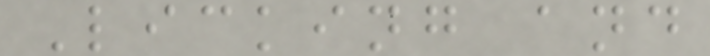Licking and
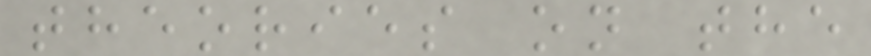theories on the
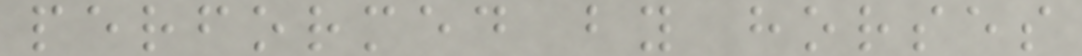performed by horses
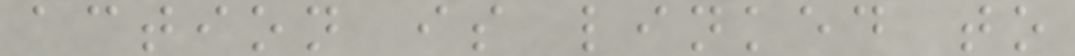action is linked to
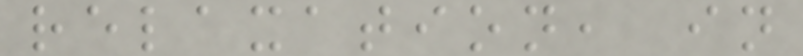relaxation, in
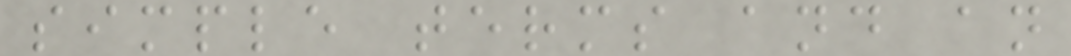simple terms and an
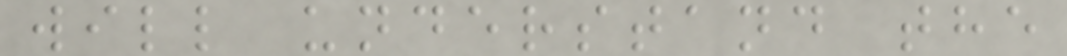will understand the
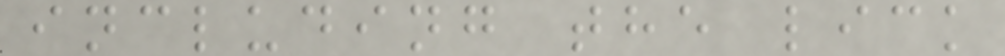including the lick
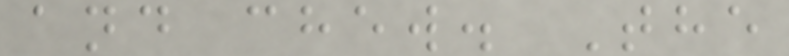and chew. The
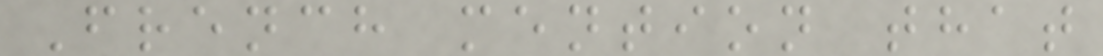French mention that
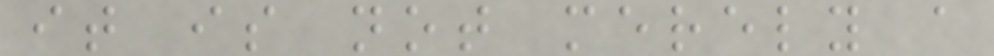it is not merely a
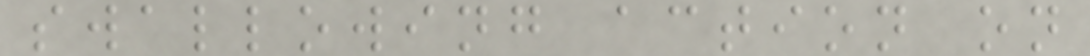swallowing action on
